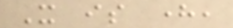It is here,
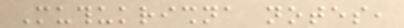Muthukrishna notes,
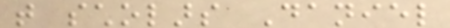that scholars Daniel
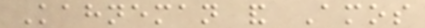Kahneman and Amos
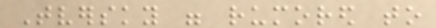Tversky were rumored to
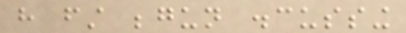have first begun discussing
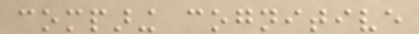comparing cognitive
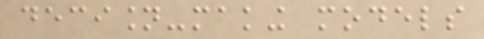decision-making models
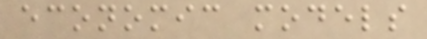economic models
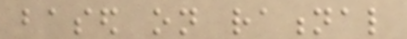based on rational
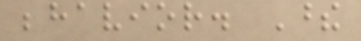behavior. These
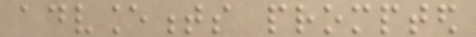advancements prompted
